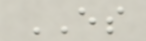ES
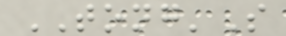TONG'S
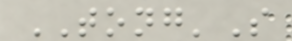TONG'S
